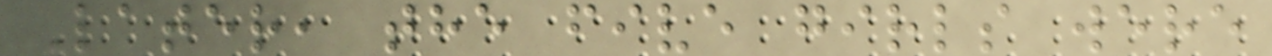Later, the five girls were
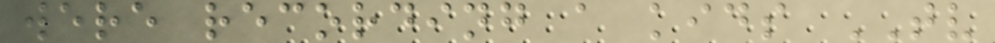were recording a kids TV
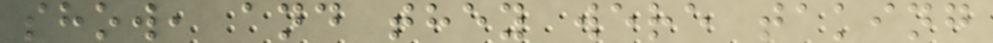show, and they were taking
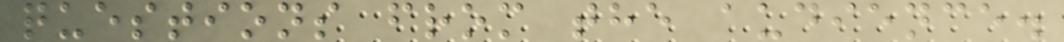questions from the audience.
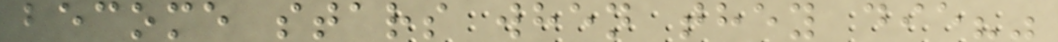become stars when they die?"
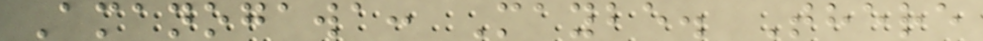Amanogawa: Maybe. There
